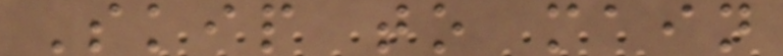Skip to main
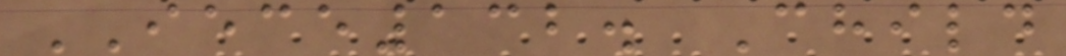IECE132. Child
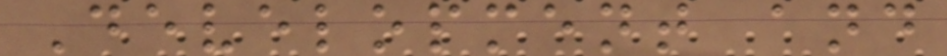Development and
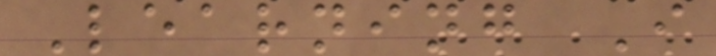Learning I
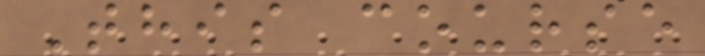This course
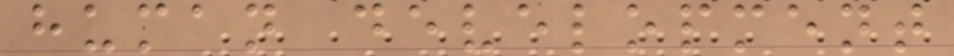human development
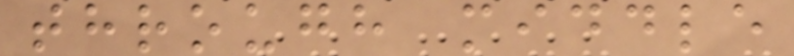through middle
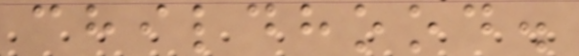childhood.
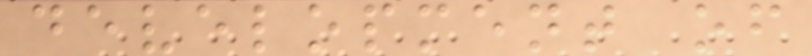development of
